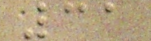31
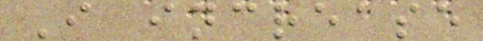I increase
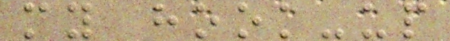my hook-up
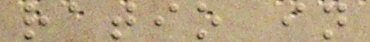ratio in
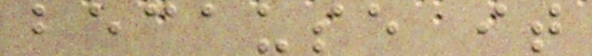because it
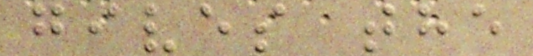gives the
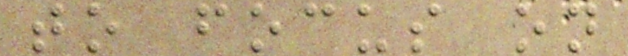to focus on
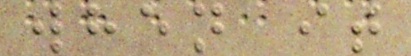when it
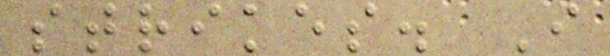strikes. I
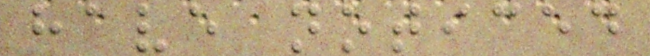have noticed
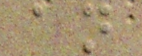an
